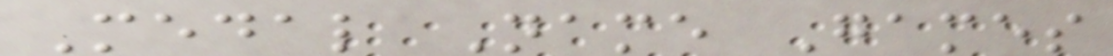Medal Name Games
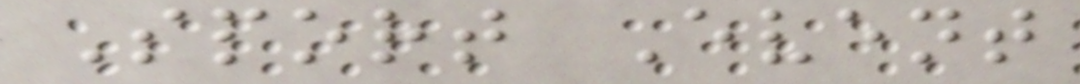Sport Event
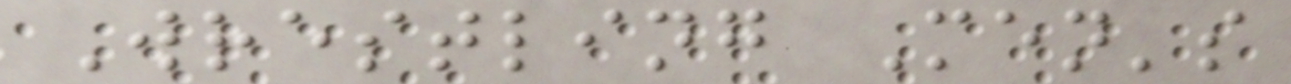Wrestling Men's
